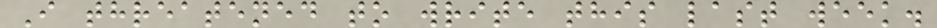I threatened to write this last week.
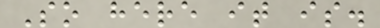So here it is.
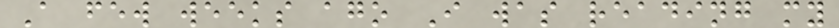A few weeks ago I was reading my
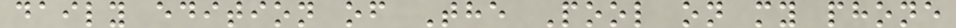daily edition of The Pool on my phone
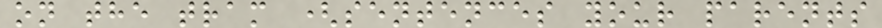on the tram (sentences your parents
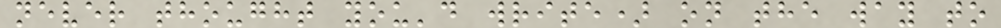never thought you'd write) on the way to
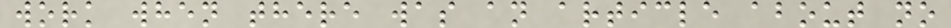work when there was an article about no
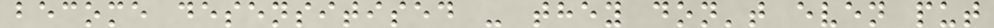become desensitised - they don't even put
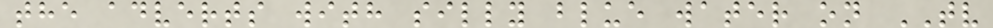the adverts with silly blue water on TV
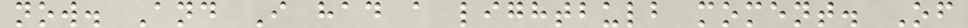now. And I had a lightbulb moment. Of
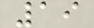19
